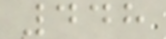448
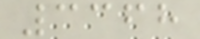3368
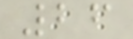26
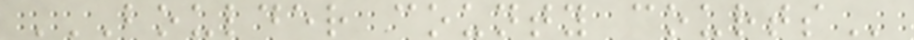BOULDER COUNTY COURTS
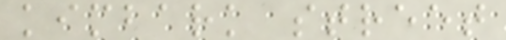kimbark street
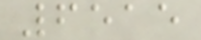6515
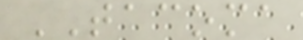TACOMA
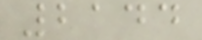2144
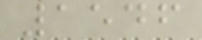1546
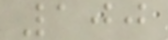100
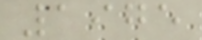1975
